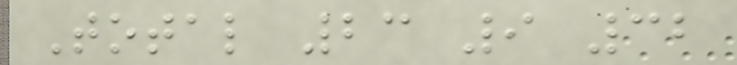Total 23 9 32
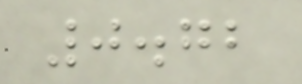0.72
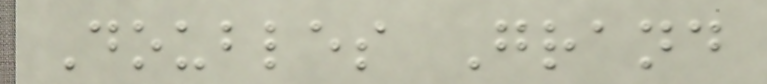Doubles Grand
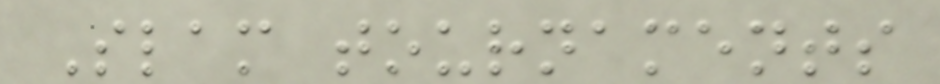Slam tournaments
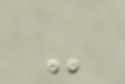-
